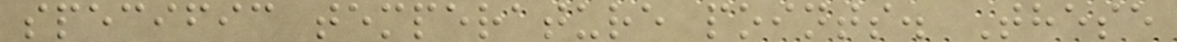specific temperature points. These
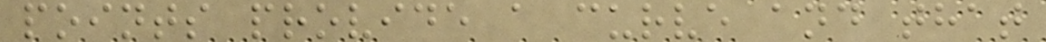points provide a curve and that
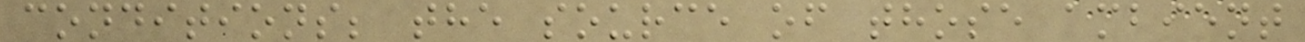conditions; the source of those ambient
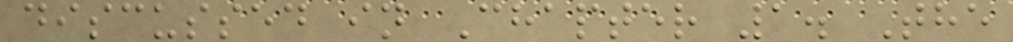discussed in Chapter 1. The
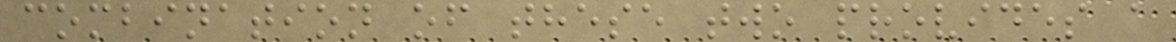combination of these two provides a
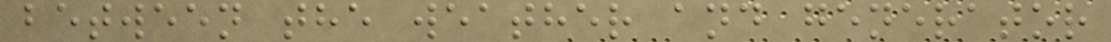between the weather and generator
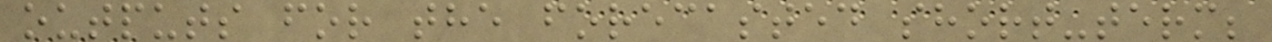outputs for the forecasted short-term;
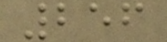256
